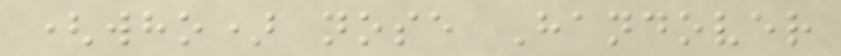(who) nose Handover
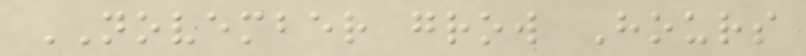NOVEMBER grow Hours
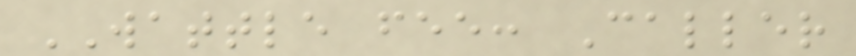WATTLE fee: Caller
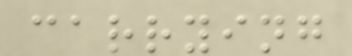carrying
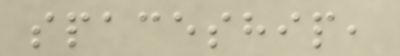spaceship,
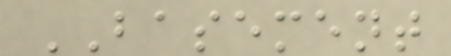BASEMENT
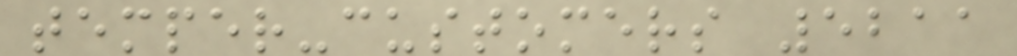temper-customers 5211
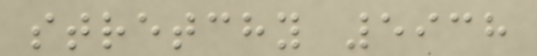stretchy 5938
